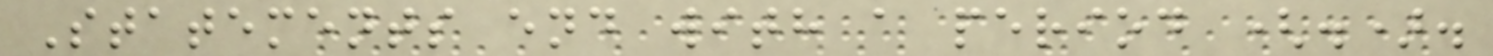Statements end with a period (.).
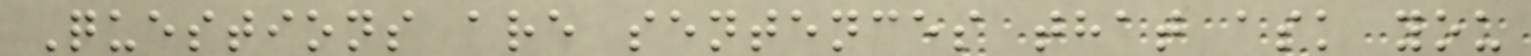Questions are sentences that ask you
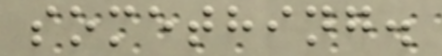something.
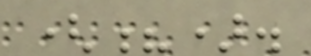(?).
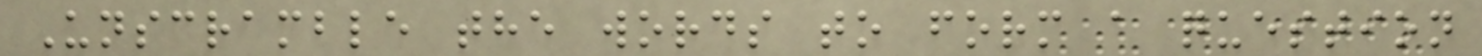Unscramble the words to form a question
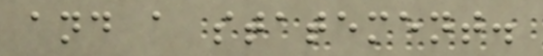and a statement.
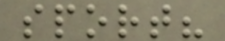sport?
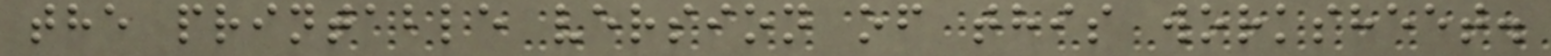the printable version of this worksheet.
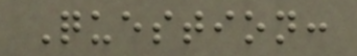Question:
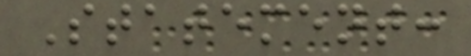Statement:
